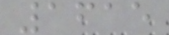1615
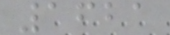1621
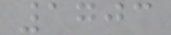1703
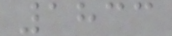1833
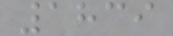1839
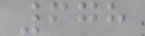678
